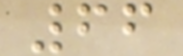66
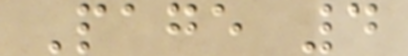Page 4
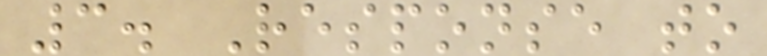3. Response to
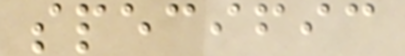specific
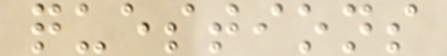questions
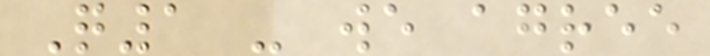Q1 - we agree
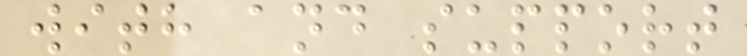with and support
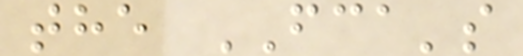the FCA's
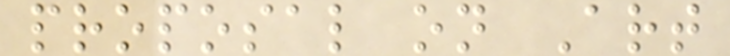proposal on Art
